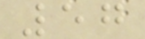57
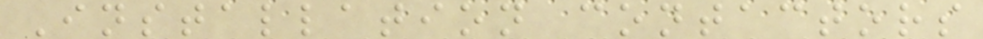Installation contactors
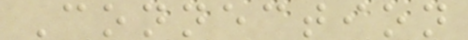Connection
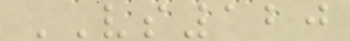VS120
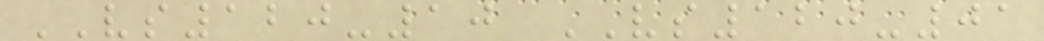VS120-10 VS120-01
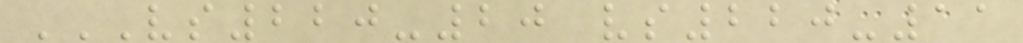VS220-20 VS220-11
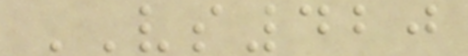VS420
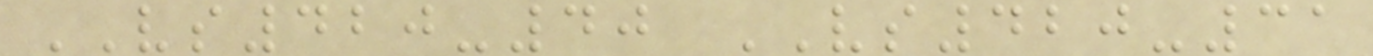VS420-40 VS420-31
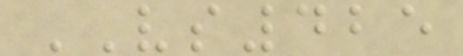VS425
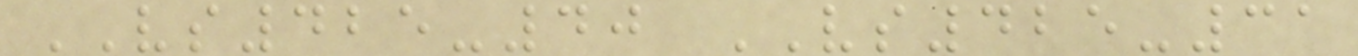VS425-40 VS425-31
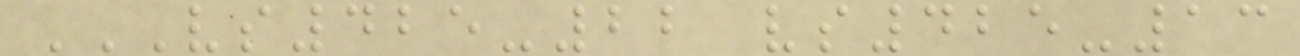VS425-22 VS425-13
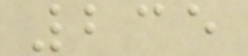235
